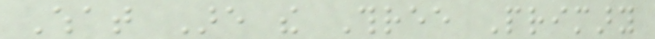What Are the Three Primary
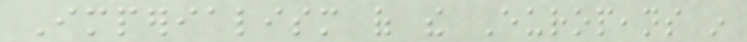Imperialism of the Europeans in
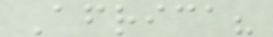Africa?
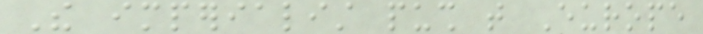The imperialist push that Europe
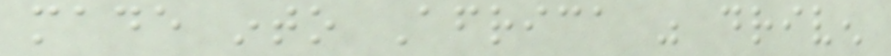made into Africa was driven
